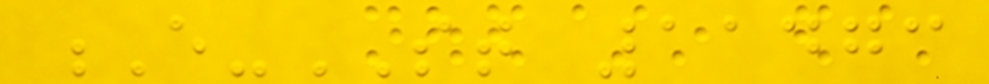E-ST 11473
